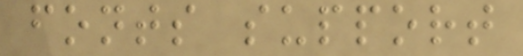fonts support
